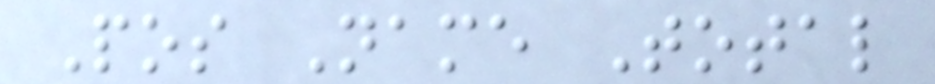Pos Name Total
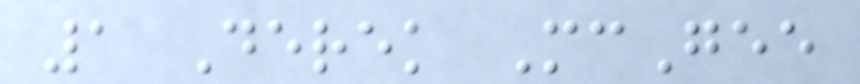1 Derek McGee
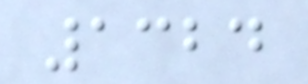1324
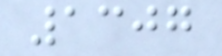1307
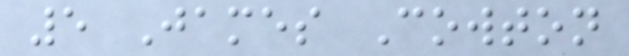5 James Cowton
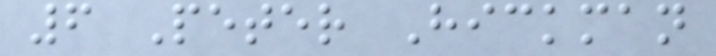6 Peter Hickman
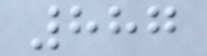887
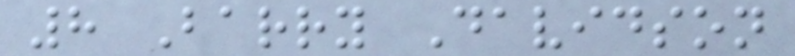8 Barry Davidson
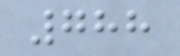788
